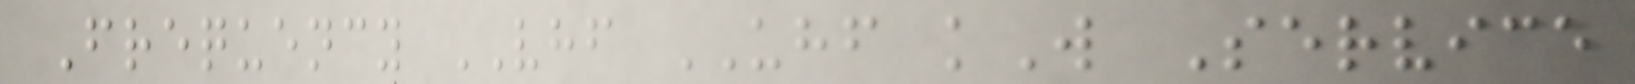Frequency VHF UHF kW Service
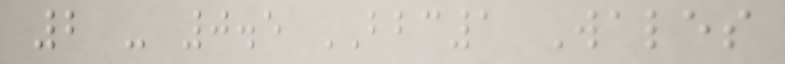2 - 0.5 BBC1 Wales
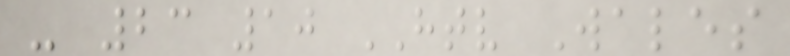- 23 10 HTV Wales
